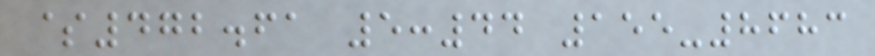$472.61 5:44 155-8683
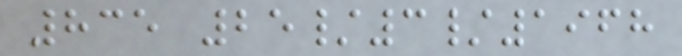835 25/3/1968
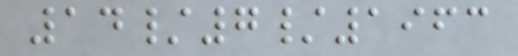14/7/1963
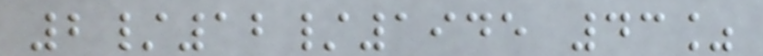2/12/1945 43%
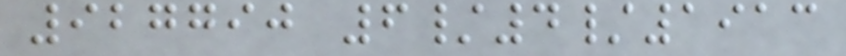927790 6/4/1913
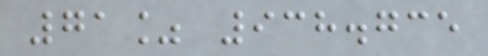71% 938.735
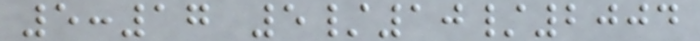5:17 5/10/2004
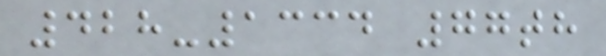428-1334 77th
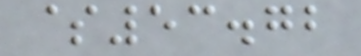$53.72
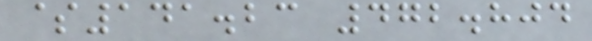$141.23 472.804
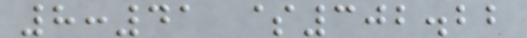8:41 $302.22
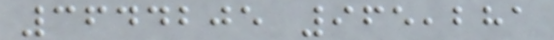3644205 965,281
